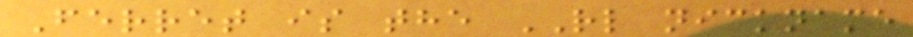Ferret is the RL nickname
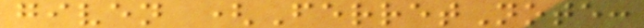given (FerretNote:
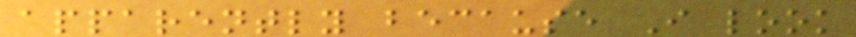apparently because I look
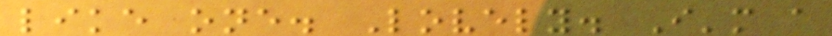like one. Lovely. I'm a
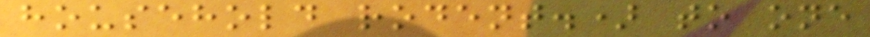household rodent.) to one
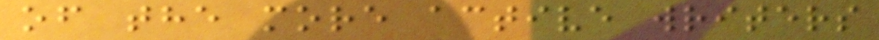of the more active writers
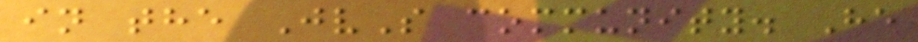in the JvS community. He
